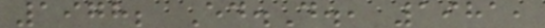1978; Ed.D., 1981,
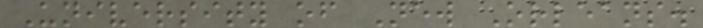University of New Orleans.
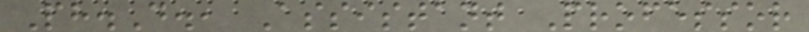Ph.D., Assistant Professor
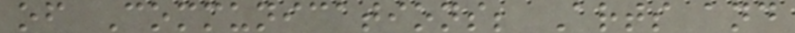of Communications; Arts and
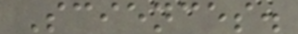Sciences.
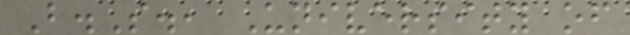B.S., University of
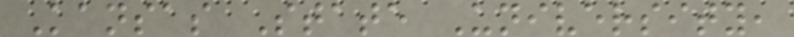Kansas State University,
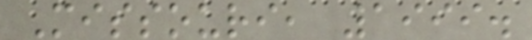Missouri, 1999.
